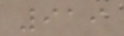919
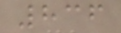836
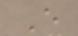E
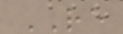RE
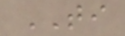TI
